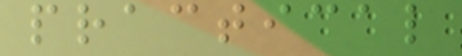practical
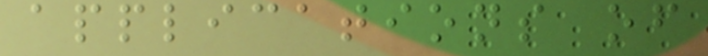applications of
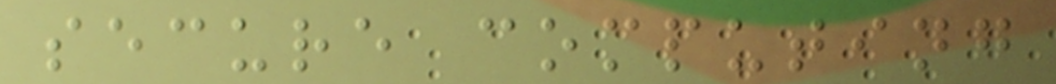secure computing
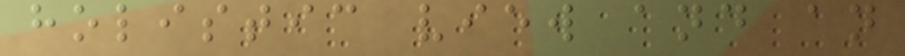holistic view and an
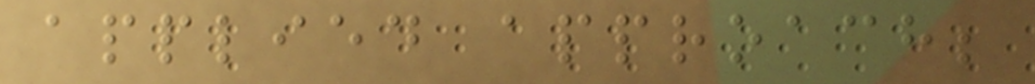applied approach;
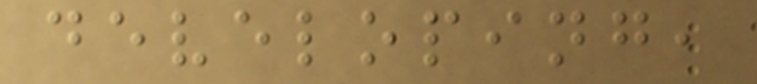developing,
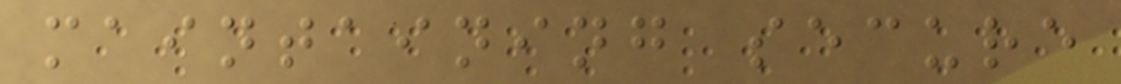maintaining secure
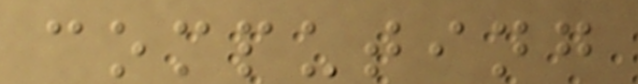computing
